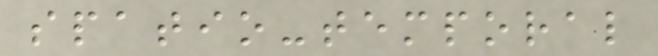spatio-temporal
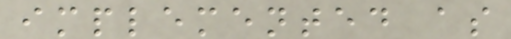implemented as
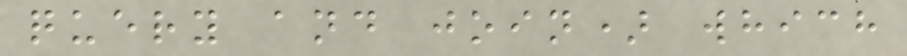query and join) which
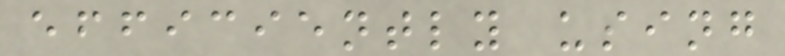efficiently using
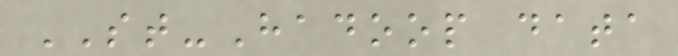ST-Hadoop data
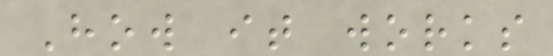How it works
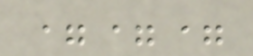===
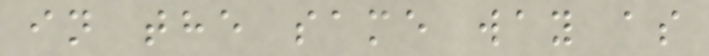in the same way as
